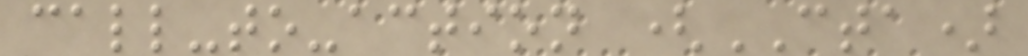call-to-action (CTA)
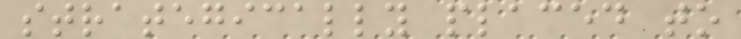strategically placed to
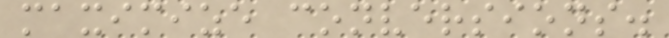maximize conversions.
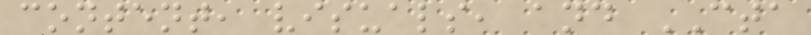content, visuals, and CTA
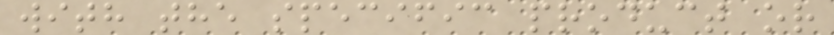with the specific product or
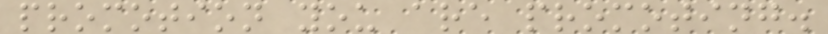promotion you are promoting.
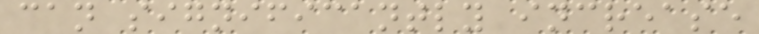can significantly increase
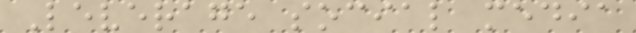Leverage social media
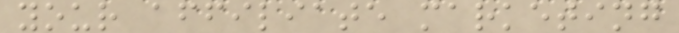your affiliate marketing
